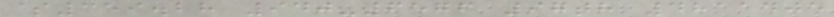$359.28 940-6576 97th 4811405
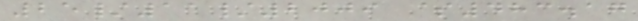25/11/2009 $483.17
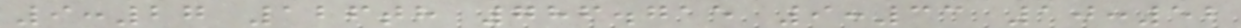9:27 126th 786.715 9:33 10:52
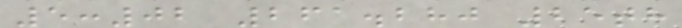5:02 261.280 25th
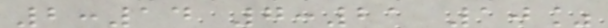2:14 7:21 10%
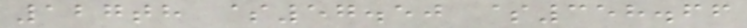127th $57.50 $358.66
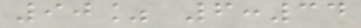90% 6:34
